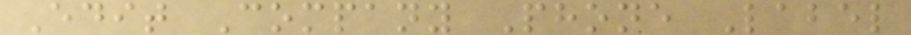Edit Company Phone Label
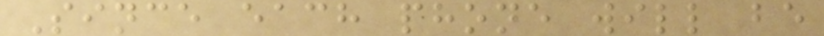Since each phone will be
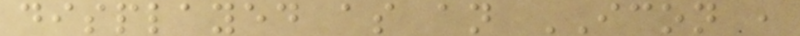displayed as an ICON ,
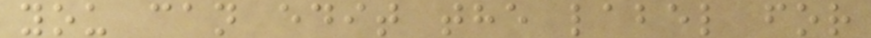you can edit the label for
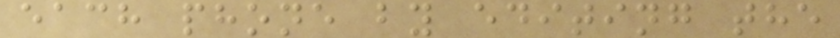each phone by editing the
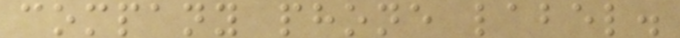company phone label.
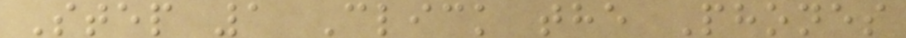Step 1 Click the Phones
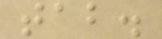tab.
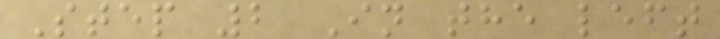Step 2 In the left
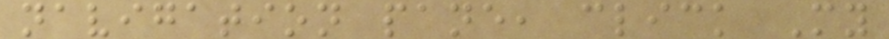navigation pane, click My
